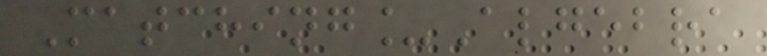Matching_Algebra
